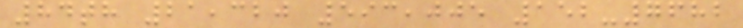84th 21,320 593,005 152-7682
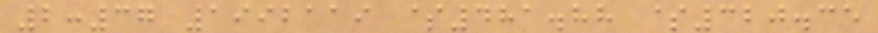2:37 1992119 $481.88 $320.35
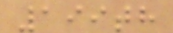199th
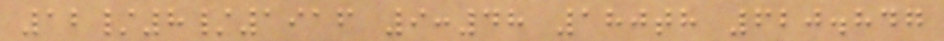12/8/1916 9:48 180th 620.847
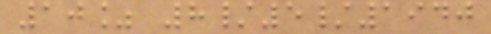10% 8/5/1940
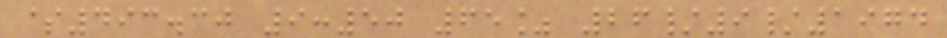$493.30 9:50 65% 26/9/1974
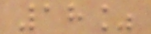18%
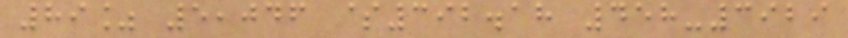89% 5,046 $392.18 458-3929
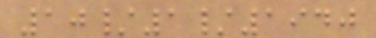10/1/1940
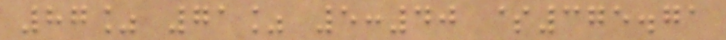87% 71% 5:40 $375.71
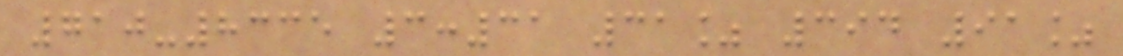710-8335 3:31 31% 394 91%
